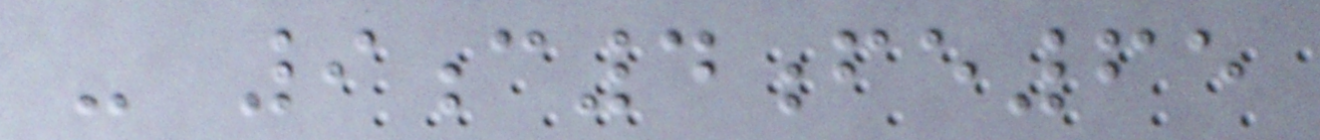- 9c4fe65
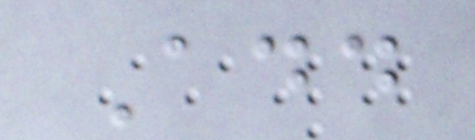Add
